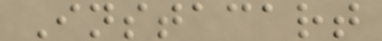Instacart
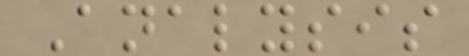Analysis
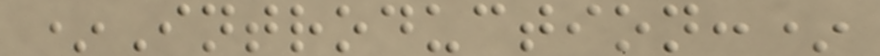*Introduction:*
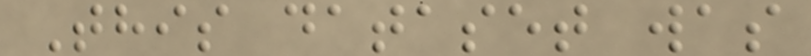This dataset was
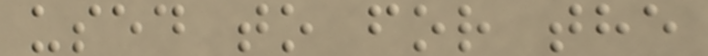used to for the
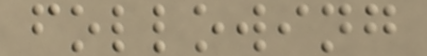following
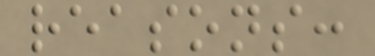reasons:
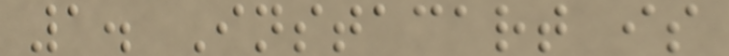1. Instacart is
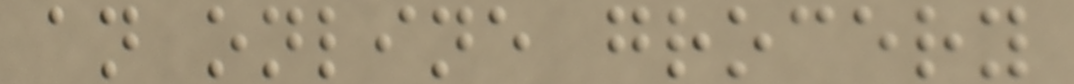an online grocery
